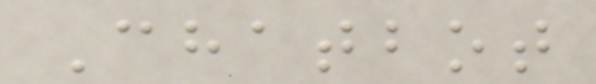Chatbot
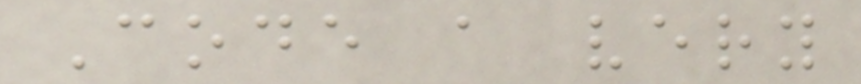Code a very
